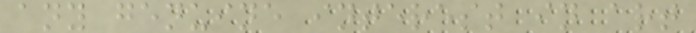any genuine interest in art
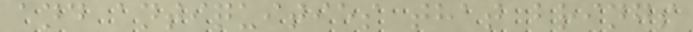and antiquities that brings
